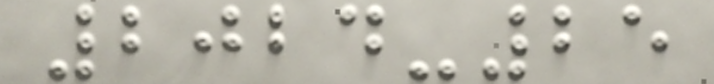2024-25
